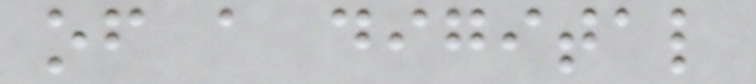of a digital
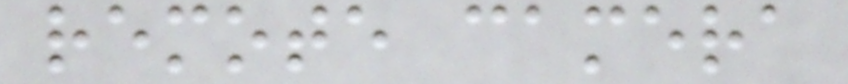remote camera
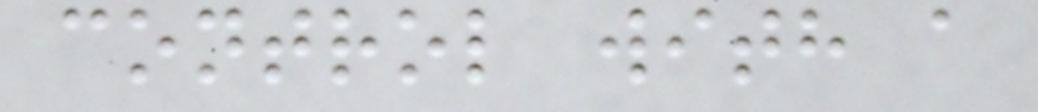control with a
